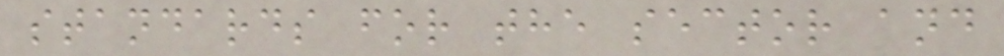standards for the sector and
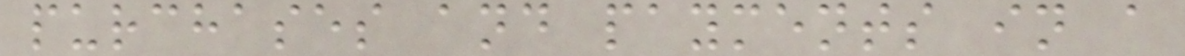purchases and payments in a
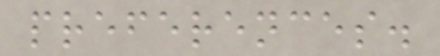preferences.
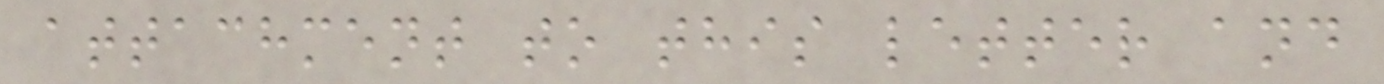attachment to this letter and
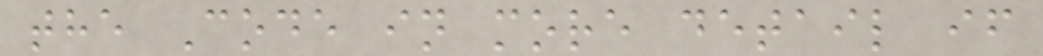the Code in more detail if
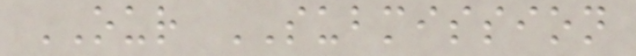OUR SUBMISSION
